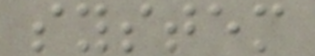system
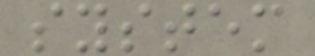system
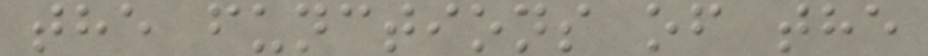the functions of the
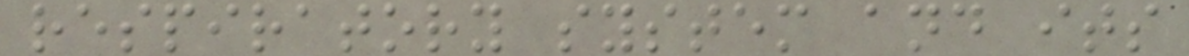respiratory system and its
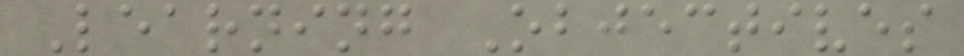Learning Objectives
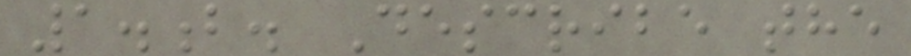1.b. Describe the
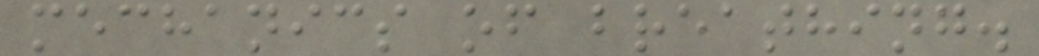mechanics of breathing.
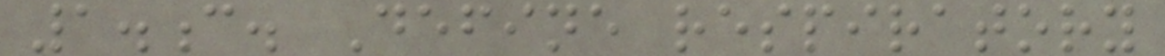1.c. Define respiratory
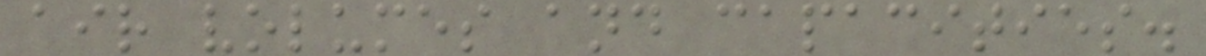air volumes and capacities.
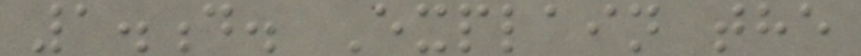1.d. Explain the
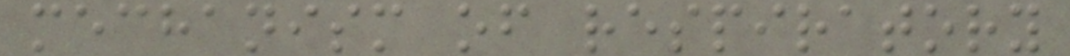mechanism of respiratory
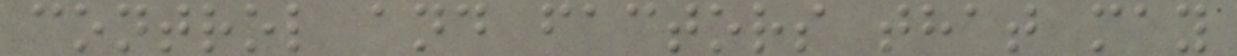control and factors that may
